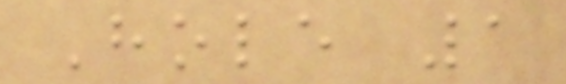Hole 1
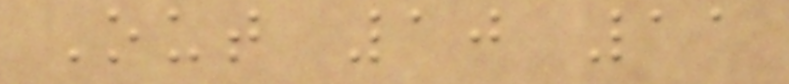Out 10 11
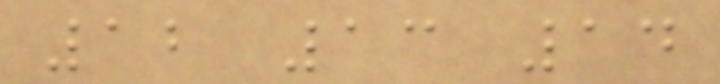12 13 14
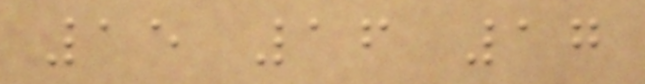15 16 17
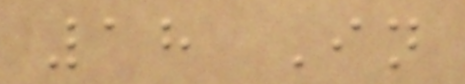18 In
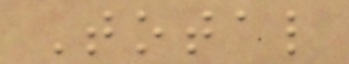Total
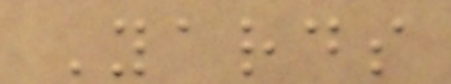Yards
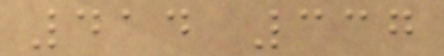414 337
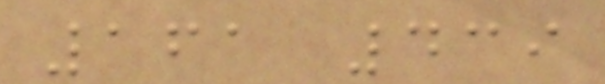161 439
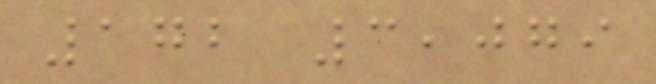172 3,079
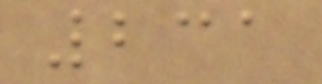231
